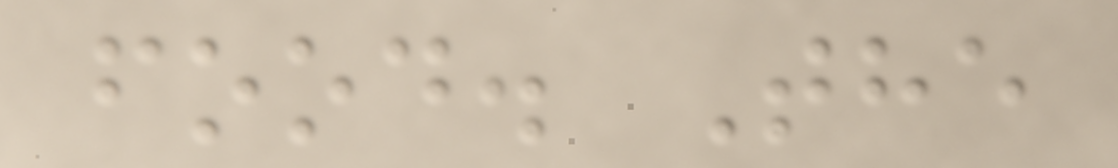food. The
